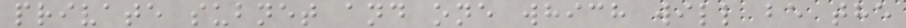private subnet and one which will be the
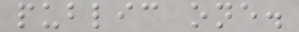public one.
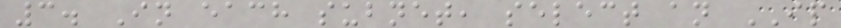3. In each subnet, select an IP
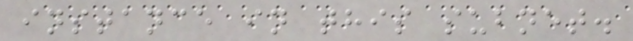instance in this subnet.
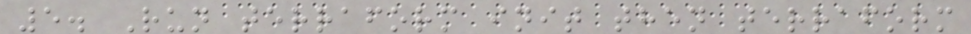5. Run terraform init then terraform
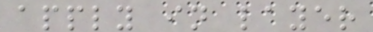apply in layer
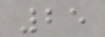25
